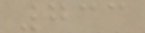733
